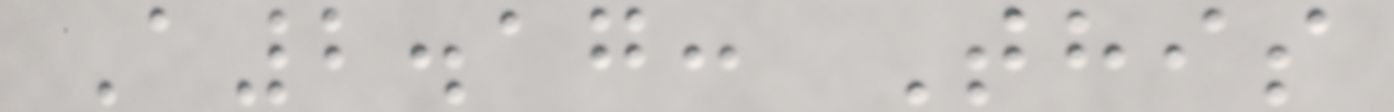A2.17: This
